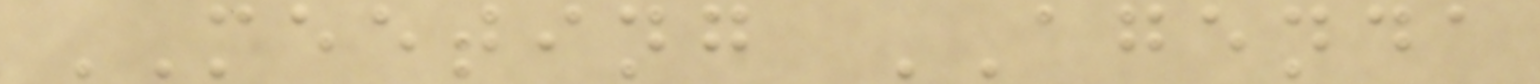MEETING AGENDA
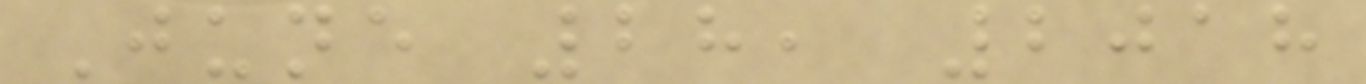June 28, 2018
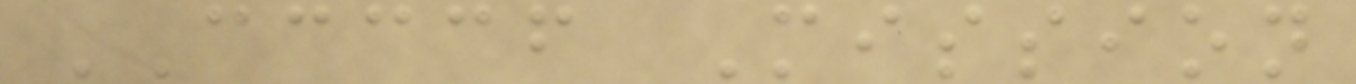CCCCF Mission
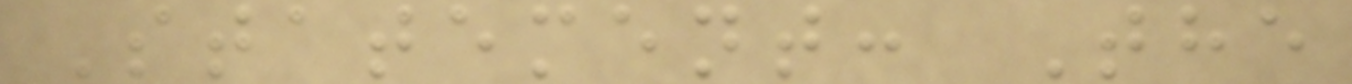Statement: The
